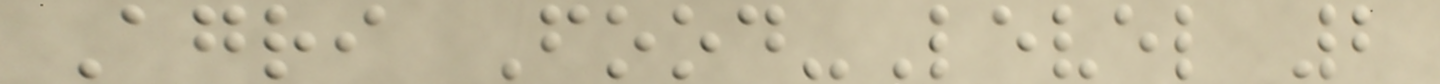Agri Food-Level 2
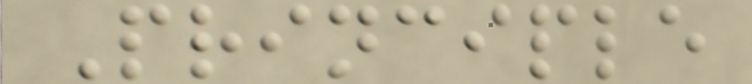Principle
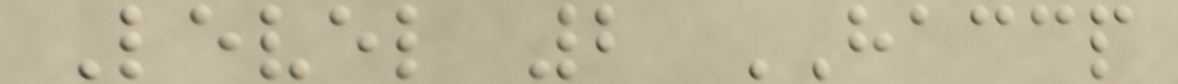Level 2 HACCP
